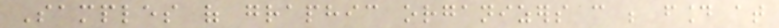Samples of graphic organizers can be found at
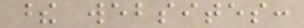these websites:
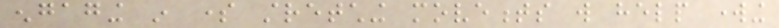engaging in some stretching movements will help working
